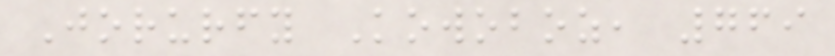Jorurfy Kowoboz, 769
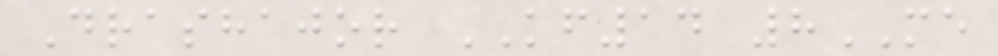Drashajor KF14 8ME
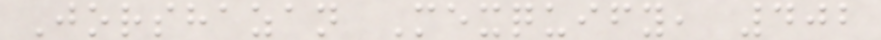Jorshazan Mexquify, 402
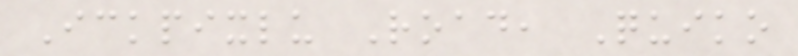Ickpixlu Road, Quiko
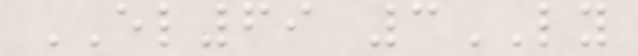EL69 3LY
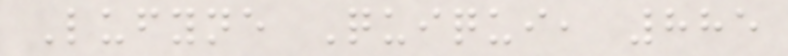Lufyne Quiqui, 885
